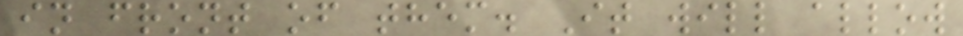in front of them. It will allow
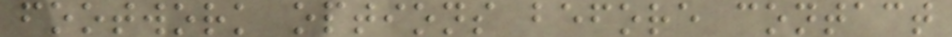footwork options before contact
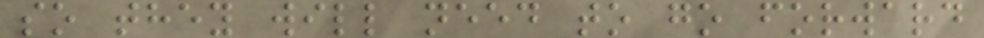so they will need to go forward
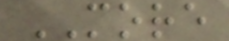MORE
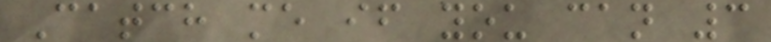Catch me if you can 3
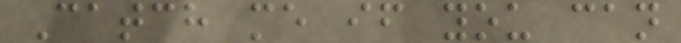Catch me if you can
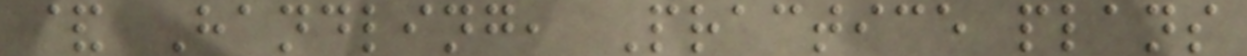& Handling, Practice plans
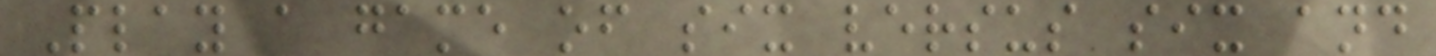Play a game of six versus six and
